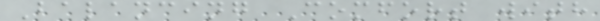Balancing Comfort with
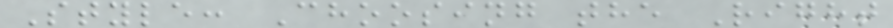Style: Choosing the Right
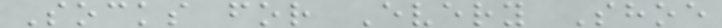Socks for Every Shoe
